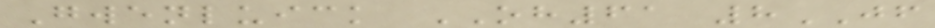Gwenluick OH61 8JF
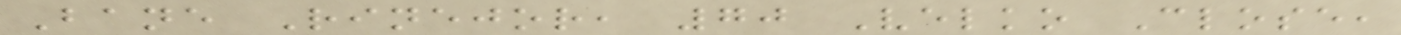Bane Rinejor, 70 Velko Close,
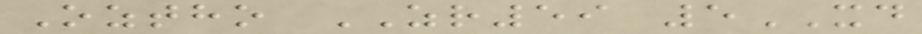Oztho ZR59 5XD
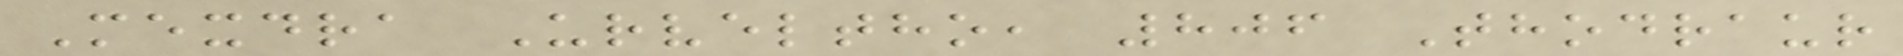Mexdra Urveltho, 806 Thodraur
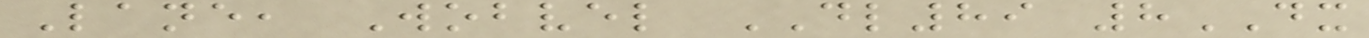Lane, Wobvel DL89 8DX
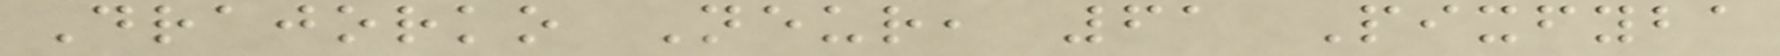Drajorko Neur, 61 Pixfyba
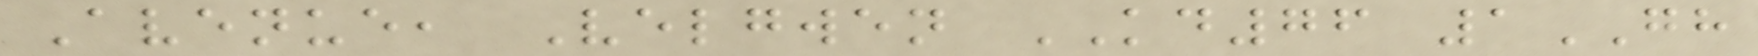Avenue, Velgwen KD76 1GH
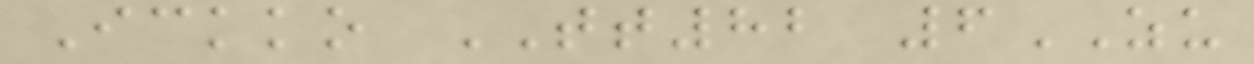Ickko TT82 6ZU
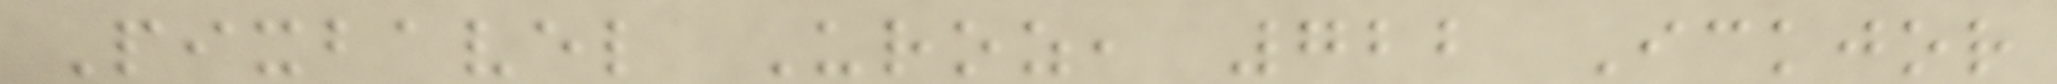Pixbavel Uroz, 722 Ickjor
